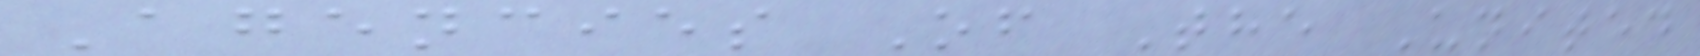Agencies Of The United
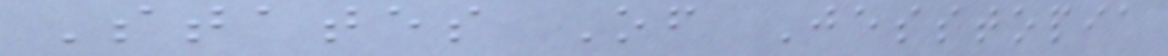States Of Jesstopia
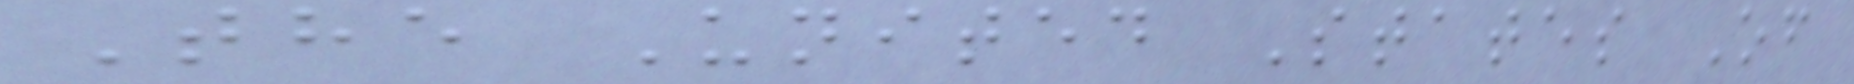The United States Of
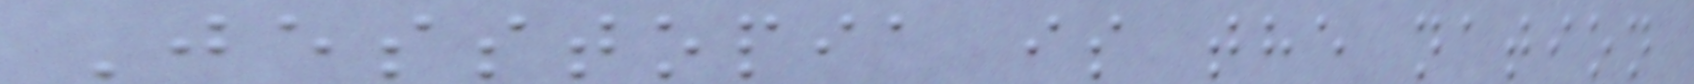Jesstopia is the nation
